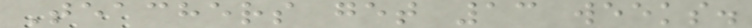Teachers get 13 weeks.
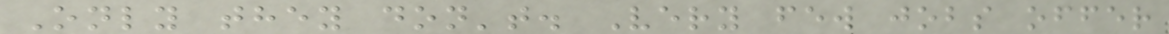Only they don't. Very few jobs offer
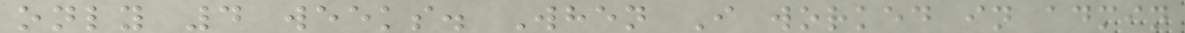only 4 weeks. When I worked in admin
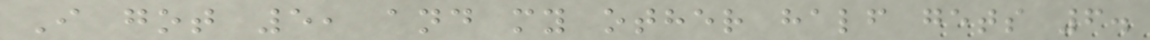I got 5, and my other half gets 6.
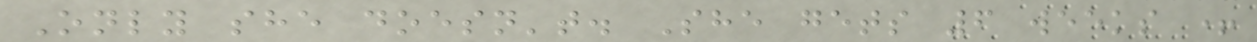Only she doesn't. She gets 6 weeks +
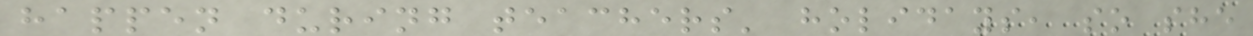happen during teachers' holidays, so she
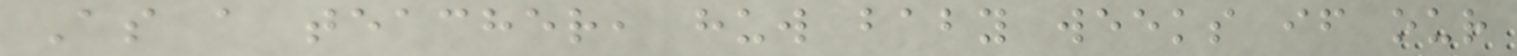As a teacher, huw baby weeks if our
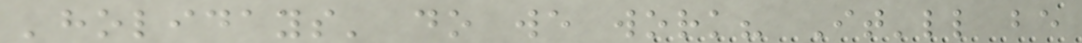'holidays' do we work? It'll be
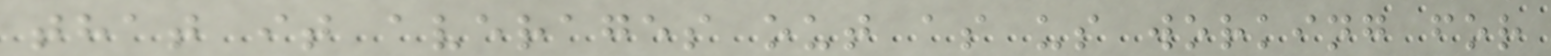that it averages out as us working for
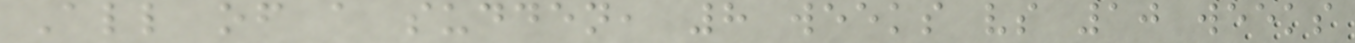All of a sudden, 8 weeks vs 10 weeks
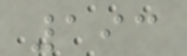193
